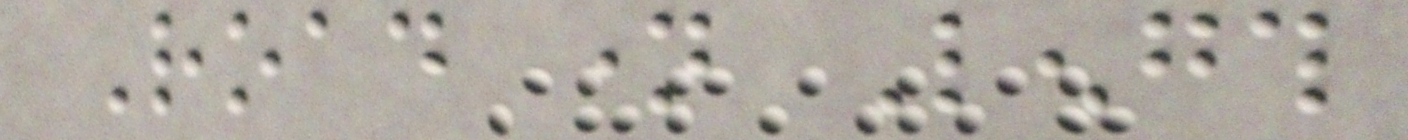Road name Length
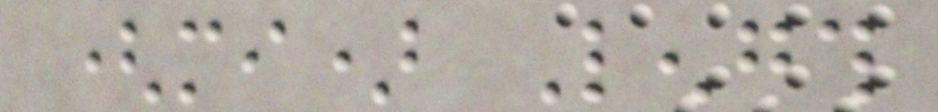(mi) Length
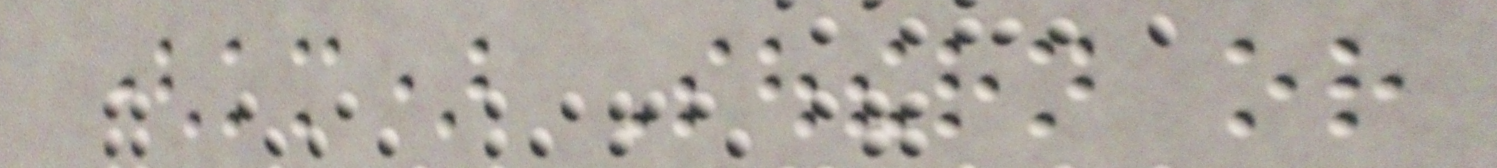(km) Southern or
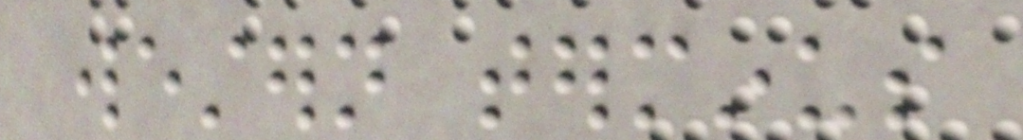western terminus
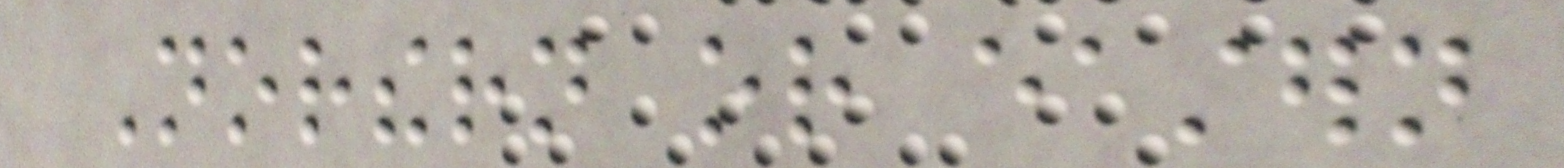Northern or eastern
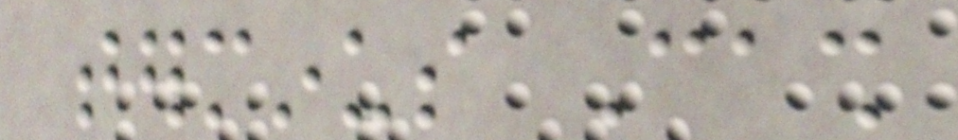terminus Cash
